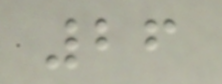26
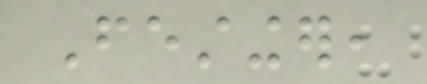Festinger,
